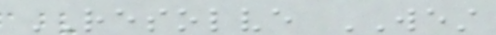RESOLVE WEST
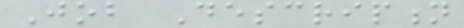Job Description
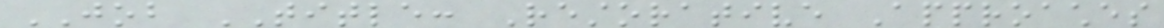JOB TITLE: Restorative Approaches
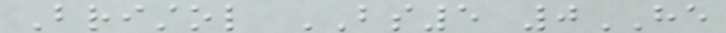Bristol BS5 0HE
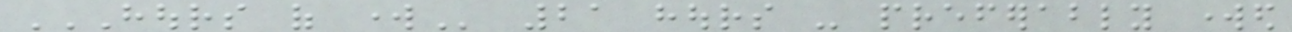HOURS OF WORK 21 hours - preferably worked
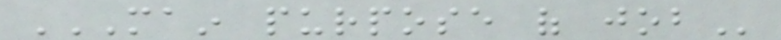MAIN PURPOSE OF JOB
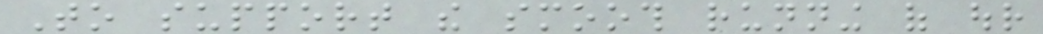To support the smooth running of our
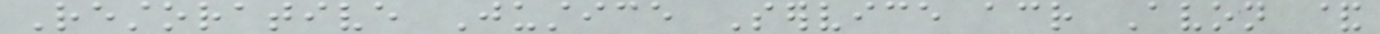Restorative Justice Service across Avon &
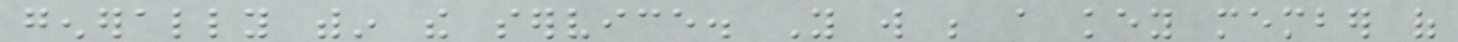generally within the service. You will be a key member of
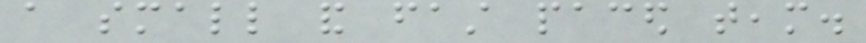a small and fast paced team.
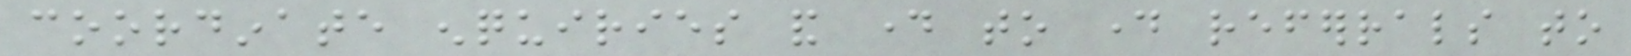coordinate enquiries and day to day referrals to
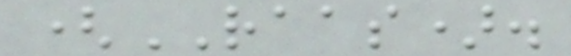(RAAS).
